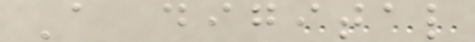A digital
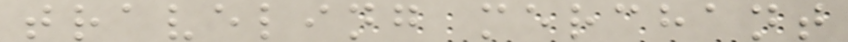traveling merchant
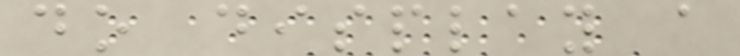do display a
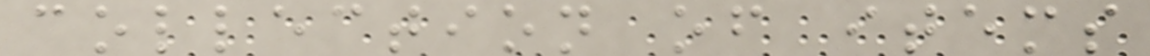collection of items
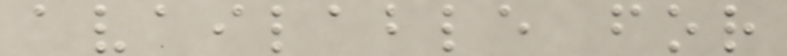available for
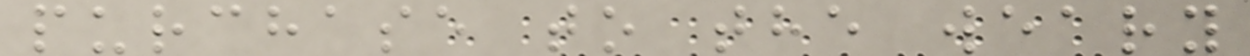purchase to the weary
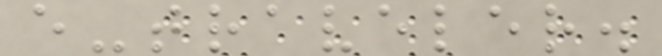e-traveler.
